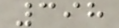398
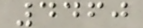4460
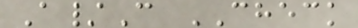A/C CHECK
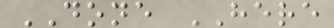DONE HERE
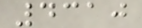4310
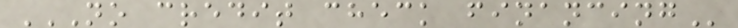NO CREDIT CHECK FINANCING
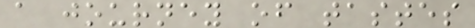a journey of tastes
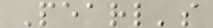Pearl's
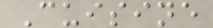Cuisine
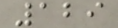129
